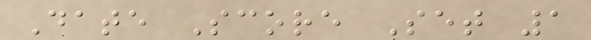Date Score Set 1
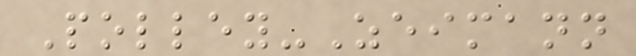Polley-Zeimann
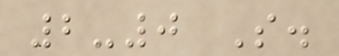2-0 S.
